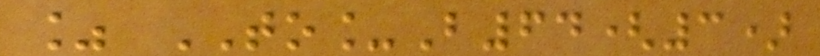% TO_B64(3)
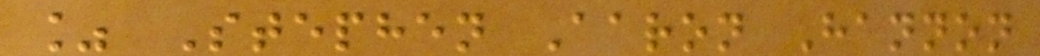% Stephen Aaron Hannon
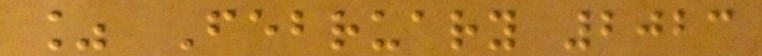% February 2023
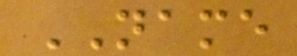NAME
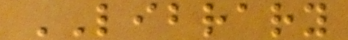LIBRARY
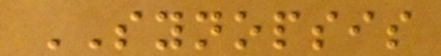SYNOPSIS
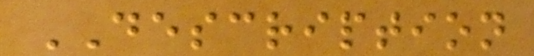DESCRIPTION
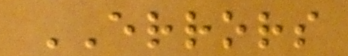ERRORS
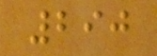290
